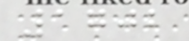1702
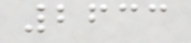2633
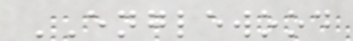ENGLEWOOD
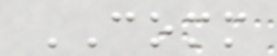COMM
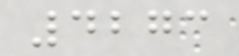4273
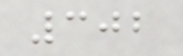302
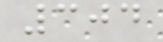304
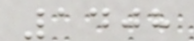1408
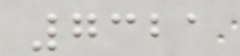7321
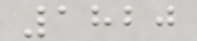1820
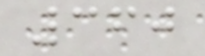360
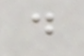d
